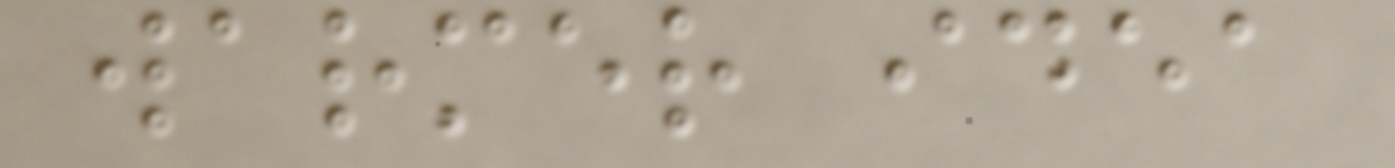warmer idea
